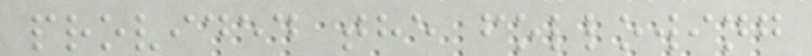provided the following
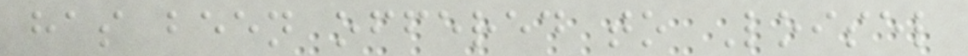has been offered to Loisel
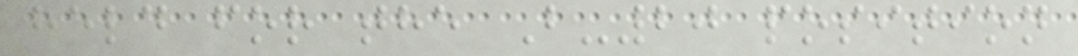held for the B-20 position
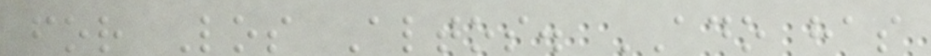for Los Altos. ADO has
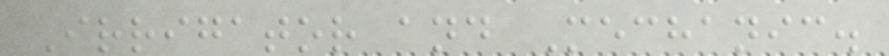Irrigator and Mechanic.
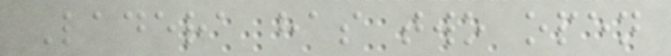Ladera has two open
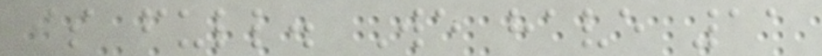is full. We have 11
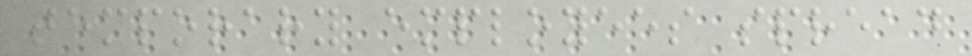temporary employees spread
